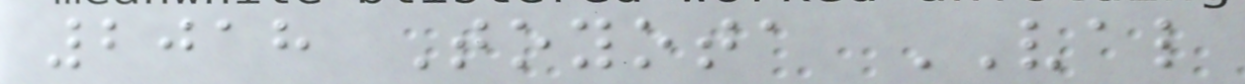2018 Toyota VAL
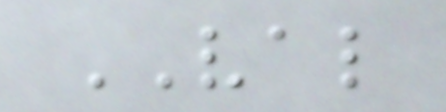VAL
